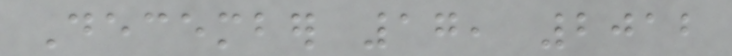December 17, 2012
